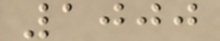1000
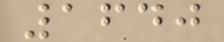1640
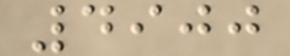4900
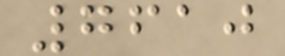7610
